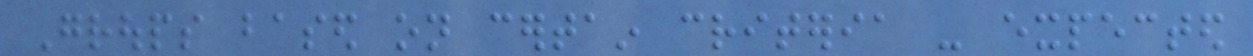Groups based on certain criteria - expected
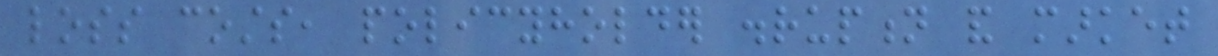loss costs, policyholder disruption and market
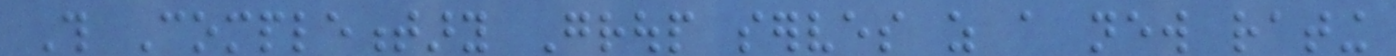This Complementary Group serves as a new rating
